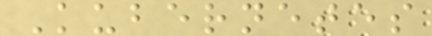Kubernetes
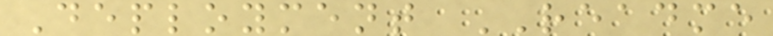Deployment README
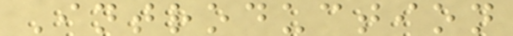Introduction
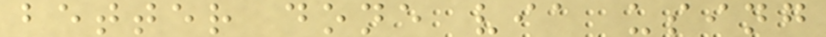better done via using
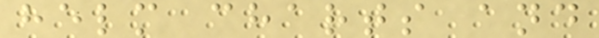helm charts and
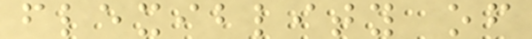flexiblity of
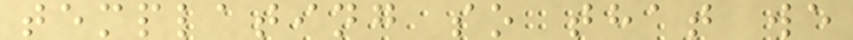templating so that we
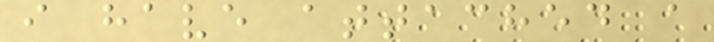i have attached a
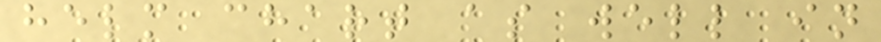helm chart as well in
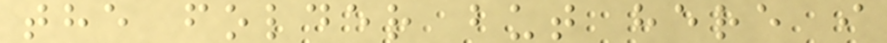the folder but here i
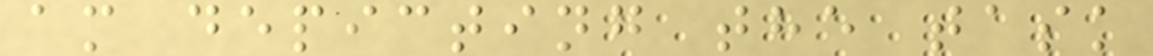am depicting the task
